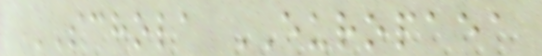SCHOLA EUROPAEA
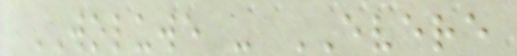WOLUWE - EVERE
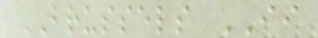BRUSSELS II
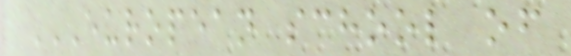EUROPEAN SCHOOL OF
